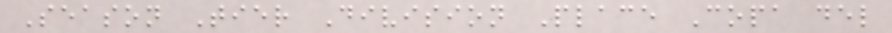Season Tier Division Place Copa del
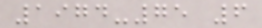1974-75 6
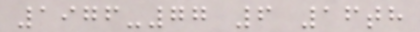1976-77 6 16th
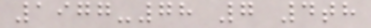1977-78 7 4th
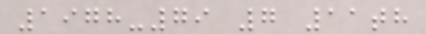1978-79 7 11th
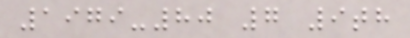1979-80 7 9th
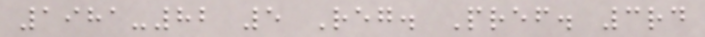1981-82 5 Reg. Pref. 3rd
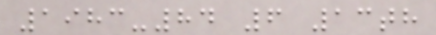1983-84 6 13th
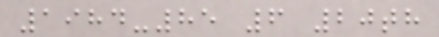1984-85 6 20th
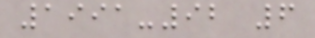1991-92 6
